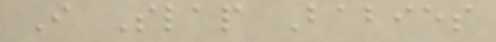I Slap Babies
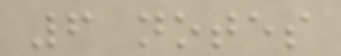6 notes
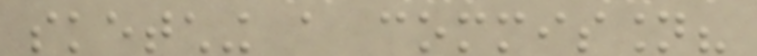sketching a commission?
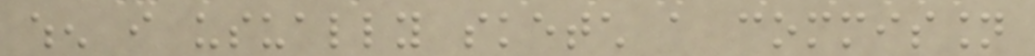when i usually sketch a commission
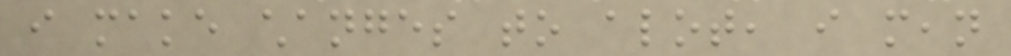i make changes to alot, i mean
